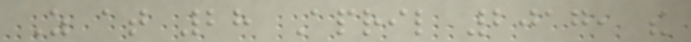As at 28 April 2017, the
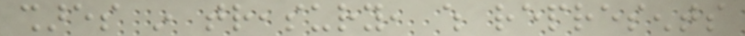shares in treasury, which represents
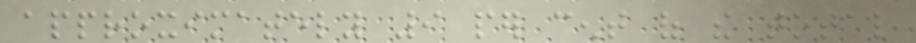approximately 9 per cent of the total
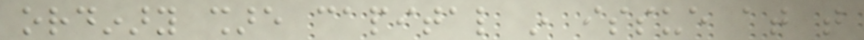ordinary share capital in issue at that
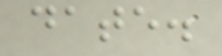date.
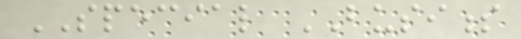SPECIAL BUSINESS
